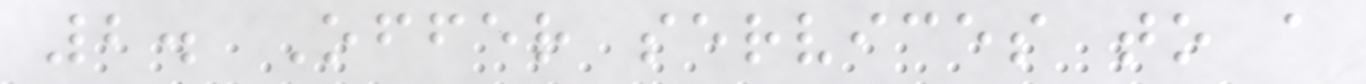2. Offer services to a
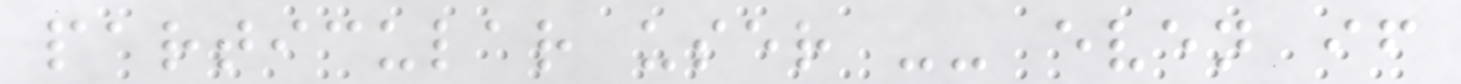particular user -- even if
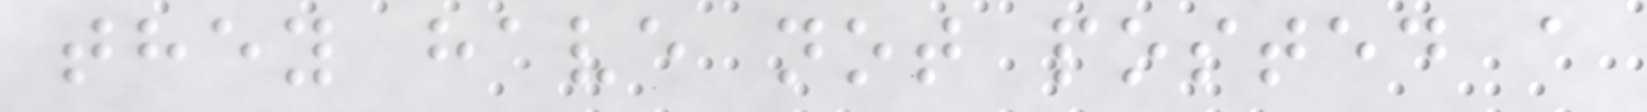they have not posted a
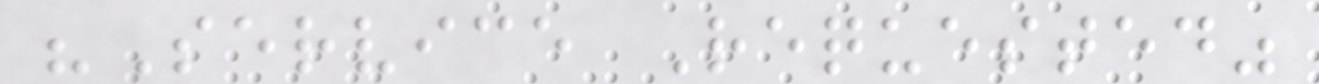"Service Requested"
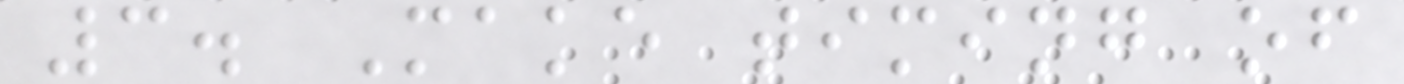3. Make timing of
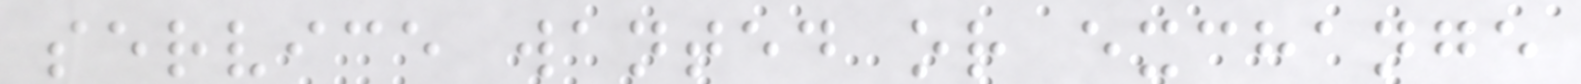service wanted or exchange
